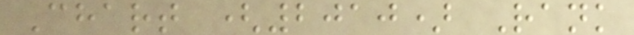Chart (2010) Rank
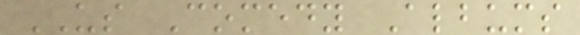US Comedy Albums
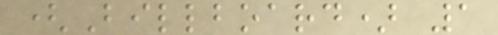(Billboard) 1
